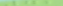72
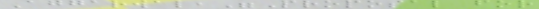Aggarwal,"Proposal for
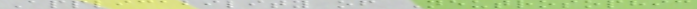Applicability of Neutrosophic
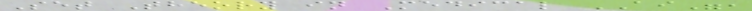Set Theory in Medical AI",
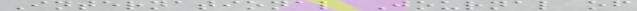International Journal of
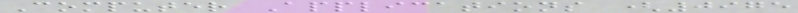Computer Applications (0975
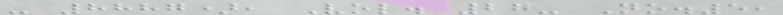- 8887), Vol. 27- No.5,
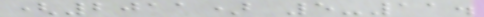(2011) 5-11.
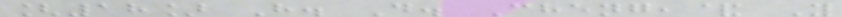[18] H. D. Cheng,& Y
